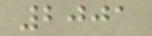2001
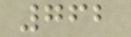762
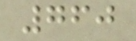760
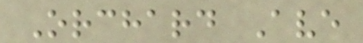Orchard Ave
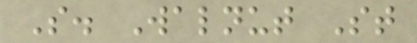S. Walnut St
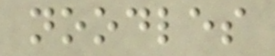noodles
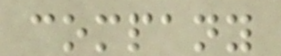company
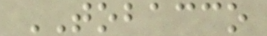TOBACCO
